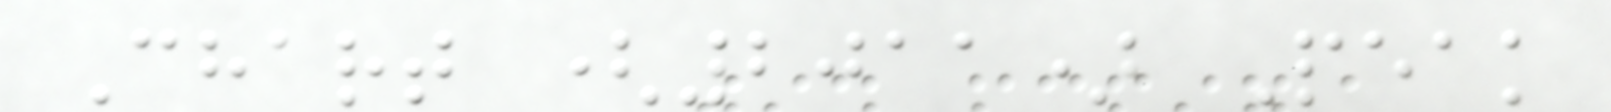Chart (2011) Peak
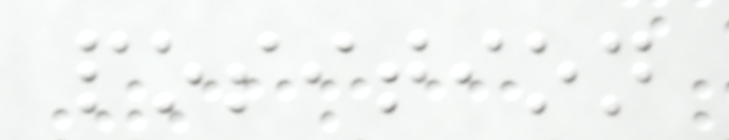position
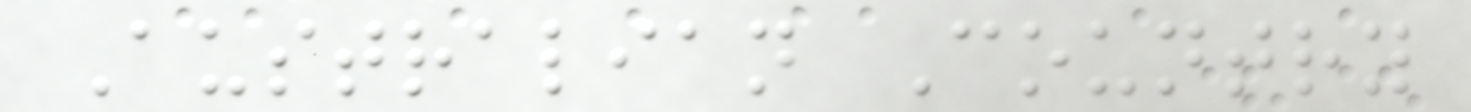Australian Country
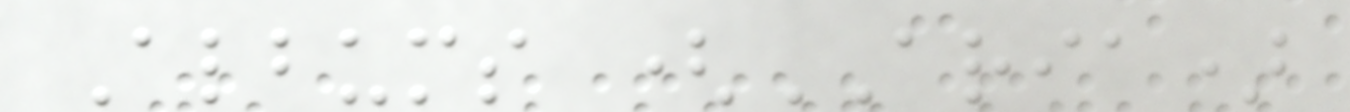Albums (ARIA)
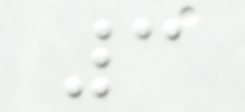3
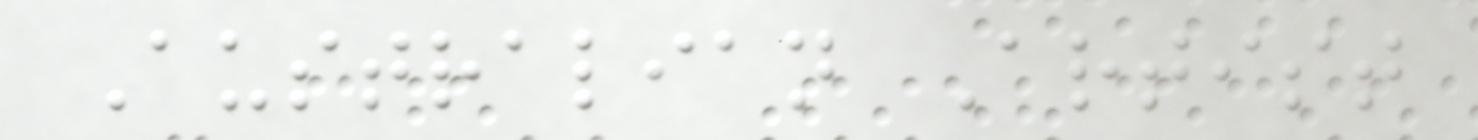Australian Artist
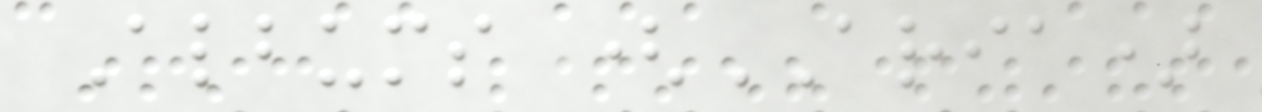Albums (ARIA)
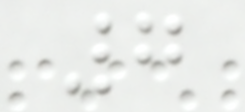7
